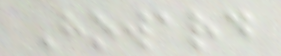Howard
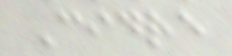Cidre
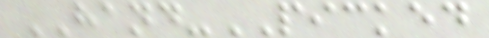HAND-PICKED
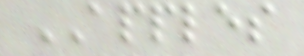APPLES
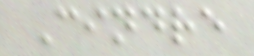Cindre
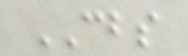CBS
